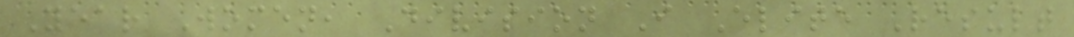Year Women, Division I Elite Result
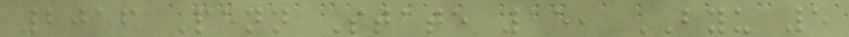2016 Penn State 15, BYU 5
